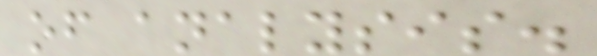of analysis.
